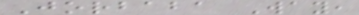Jorbaba Way,
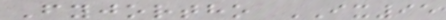Fyjortho IX95
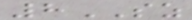8SZ
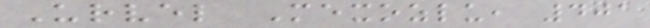Urvel Mexozlu, 401
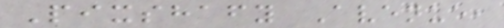Pixshafy Avenue,
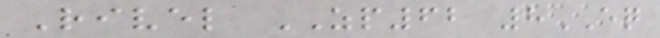Rivel ZP62 8EQ
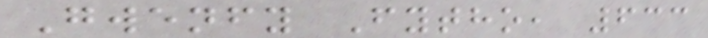Gwenfy Fytho, 633
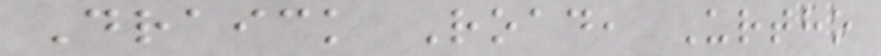Draick Road, Urtho
